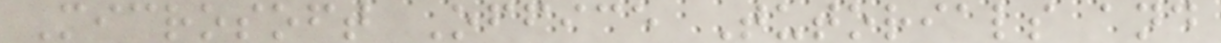Microsoft Office Tutorials and
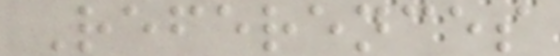References
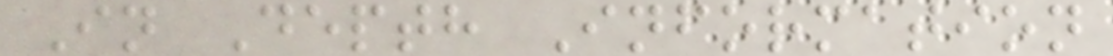In Depth Information
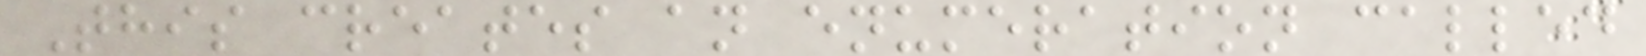This creates an enumeration called
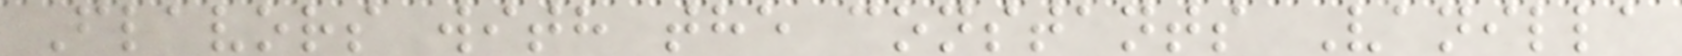Flavors with the constants Vanilla
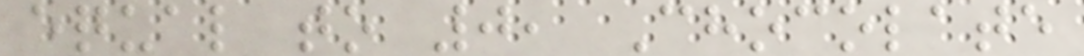equal to 0, Chocolate
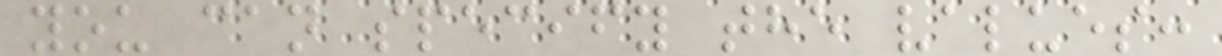you can specify the values:
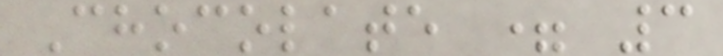Chocolate = 3
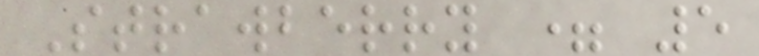Strawberry = 5
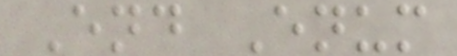End Enum
